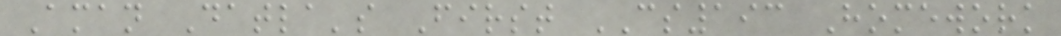Aman Datla's First CS193 Homework
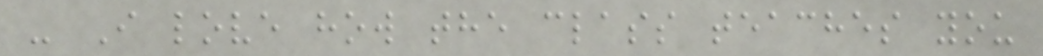- I love how the class teaches you
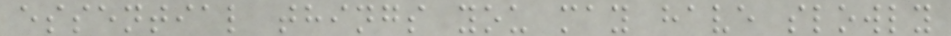essential things you may have slowly
